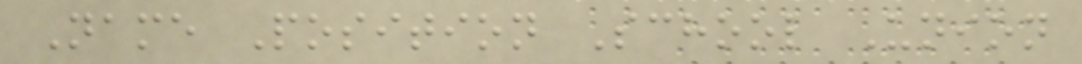Name Position School Union
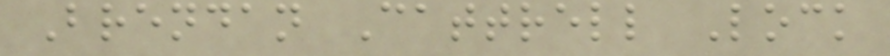Brendan Cattrell Lock
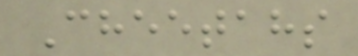Cheetahs
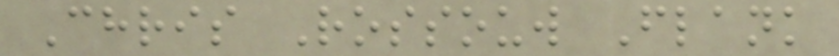Chris Rossouw Flank
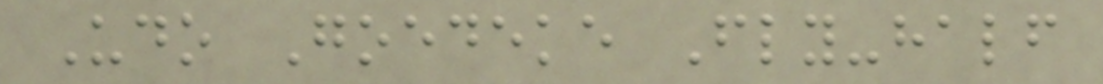Udo Goedeke Fly-half
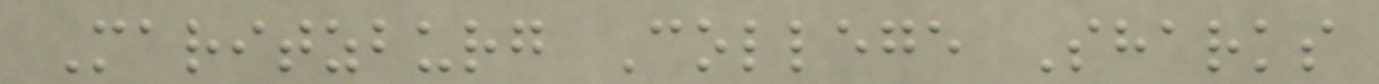Maritzburg College Sharks
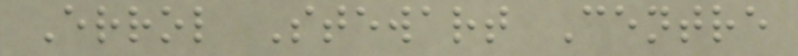Errol Stewart Centre
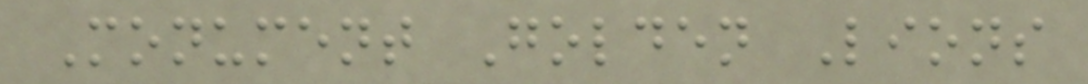Monument Golden Lions
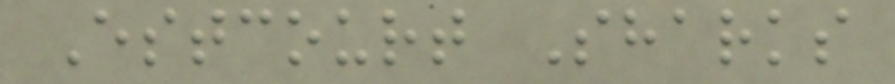Estcourt Sharks
